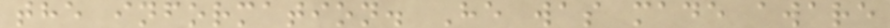the information. He was made aware
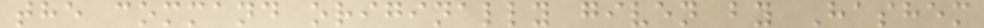the command originally given by Hashem
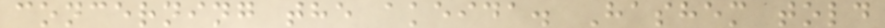concerning the akeida. Hashem told
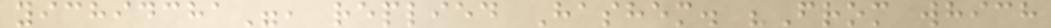yichidcha", replied Hashem. "From which
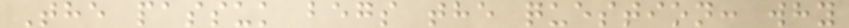The passuk begs the question: why
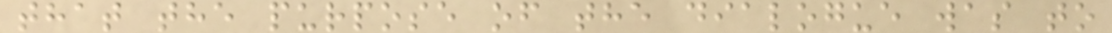that the purpose of the dialogue was to
